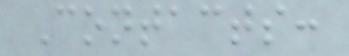Contacts:
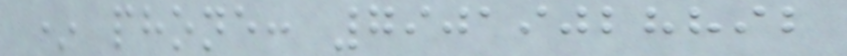* phone: 79019028892
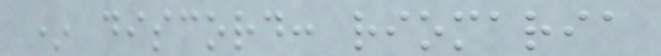* discord: riomaria
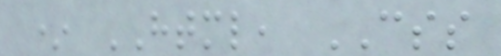* HTML, CSS
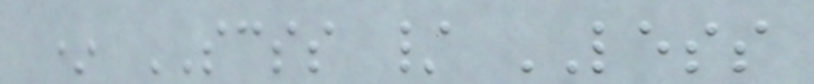* SCSS / LESS
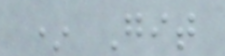* Git
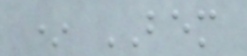* BEM
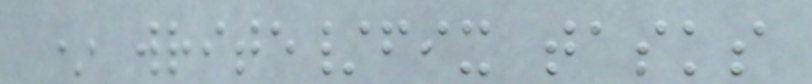* write/fix tasks
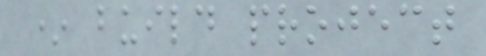* build project
